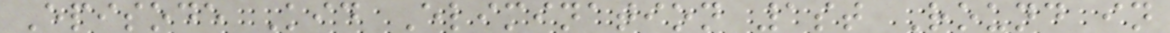Episode Kid Elimination 1st Round in
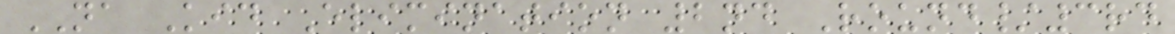NA Kid Elimination 2nd Round/3rd
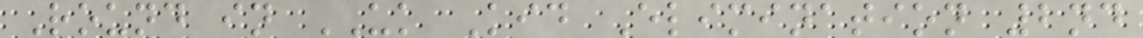Round in UK Kid Elimination 2nd
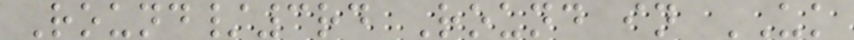Round/3rd Round in UK
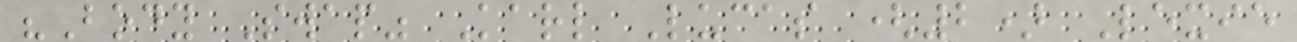"Body Swap" Karl Lucas (2) Lexie
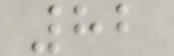82
